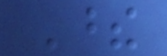These
